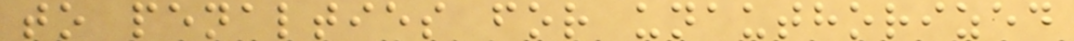to penalties for unauthorized
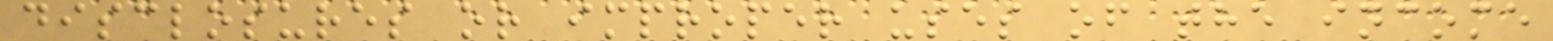disclosures or improper uses of the income
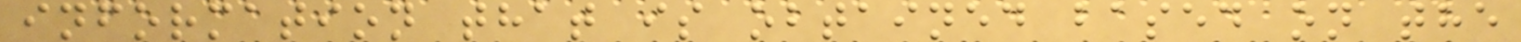information that is obtained based on the
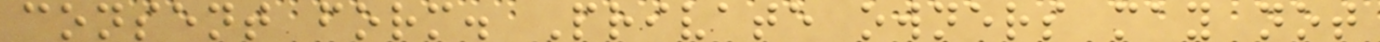consent form. Private owners may not
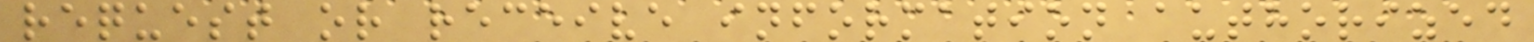request or receive information authorized
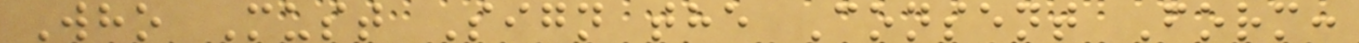Who Must Sign the Consent Form:
